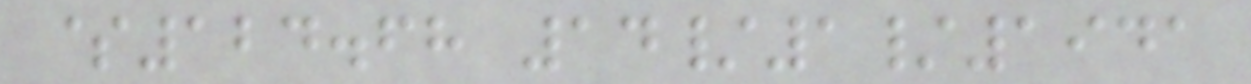$124.68 14/1/1941
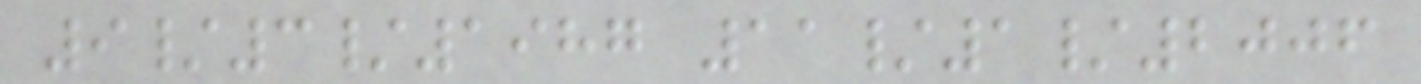9/3/1987 11/1/2006
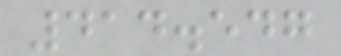414.547
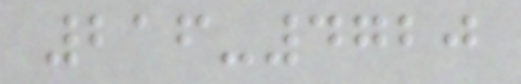216-4720
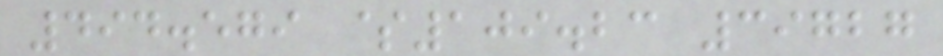494.579 $109.23 39727
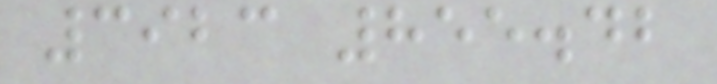3923 855.42
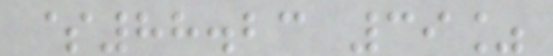$88.23 39%
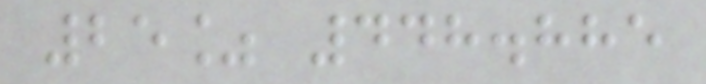25% 448.885
